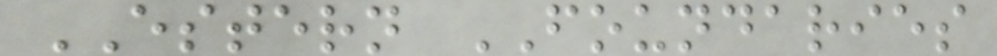ESTERN FOUNDARIES
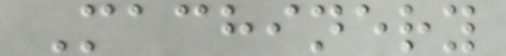Machinery
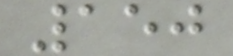150
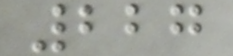227
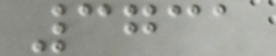3731
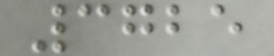3725
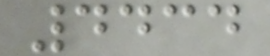4434
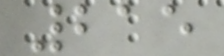215
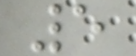5
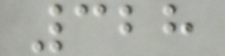328
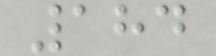184
